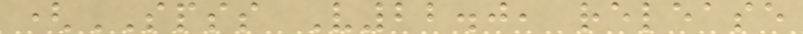(SPSS V22.0, release
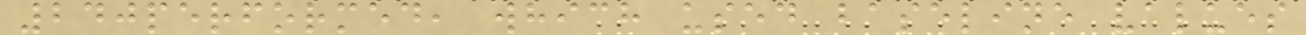240performed, which used baseline values
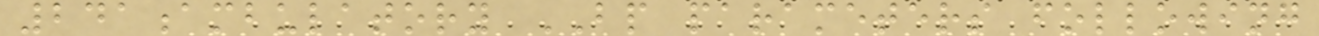241ambulatory BP parameters following
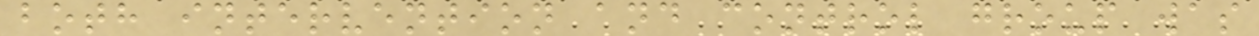both intervention and control group was
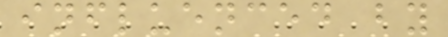influenced by
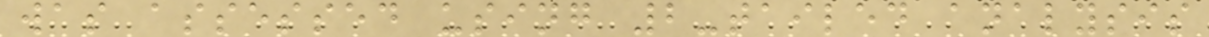was assessed using 2-tailed analysis
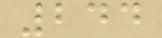244
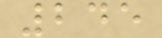245
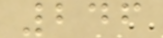246
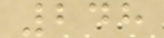248
